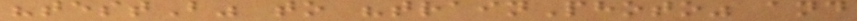"testB" to "trainPhoto" and
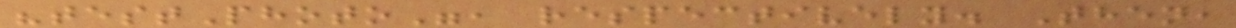"testPhoto", respectively. Then,
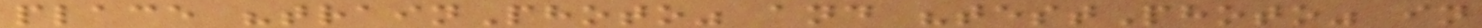place "trainPhoto" and "testPhoto" in
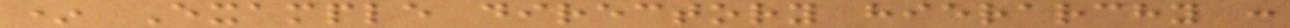* Example directory hierarchy :
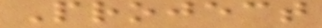Project
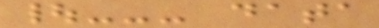|--- data
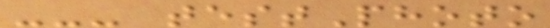--- testPhoto
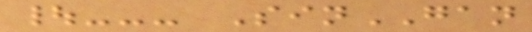|--- SinGAN
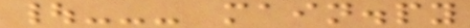|--- main.py
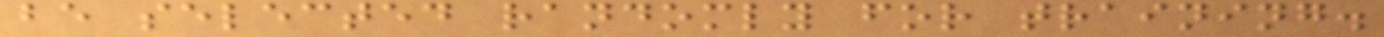be selected randomly for training.
